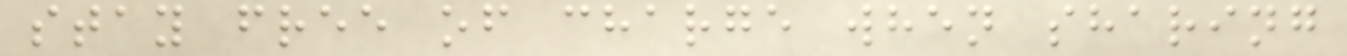stay free of charge when sharing
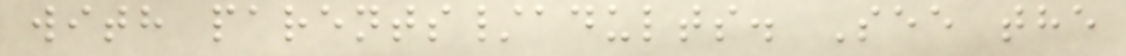with parents/adults. See the
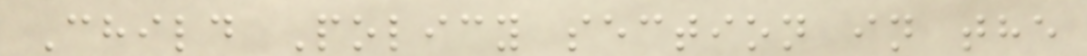Child Policy section in the
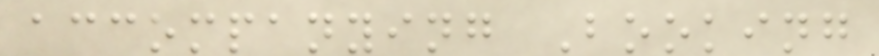accompanying Booking
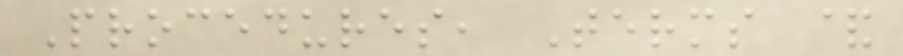Procedures, Terms &
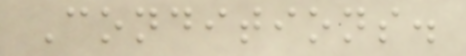Conditions.
